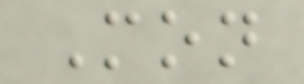Mon
